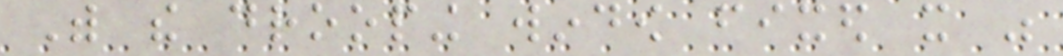With the drooping window fixed it was
